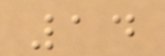14
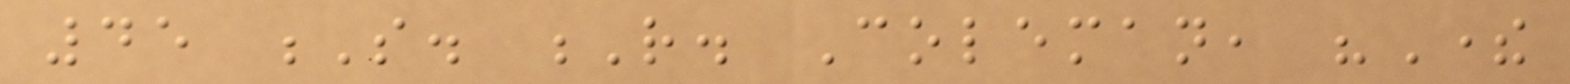45 S. R. Coleman, "There
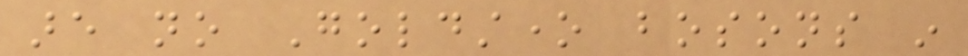are no Goldstone bosons in
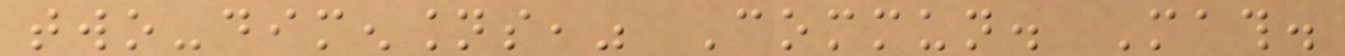two-dimensions," Commun. Math.
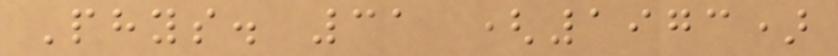Phys. 31 (1973)
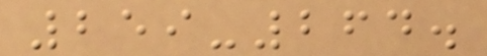259-264.
